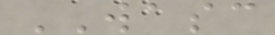WASC
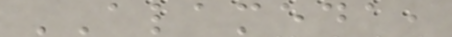ALAMEDA,
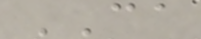CA
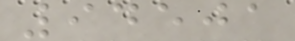94501
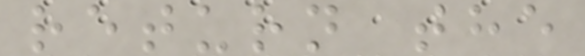return the
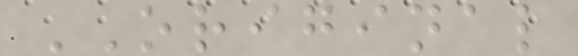ORIGINAL
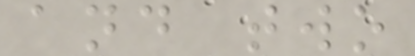and two
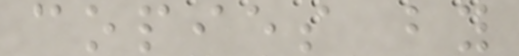copies by
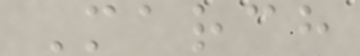March
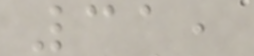31,
